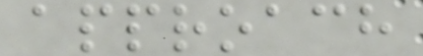approach
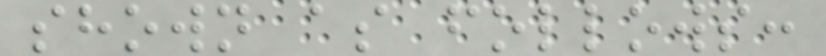shown as follows:
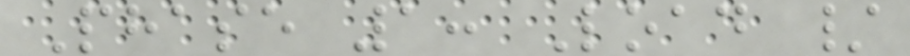Phase 1: Load /
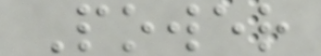Power
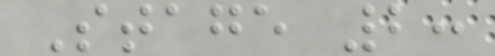Stage 2:
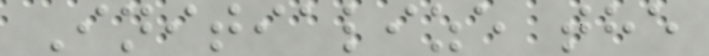Initialize the
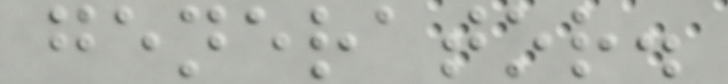generator.
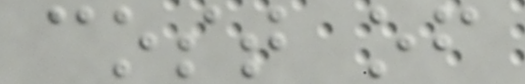cost of
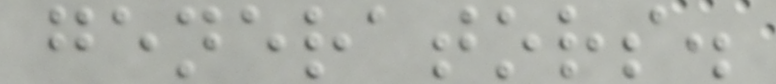generators.
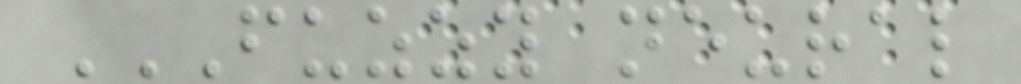FUZZY NEURAL
